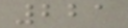221
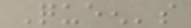Queen's
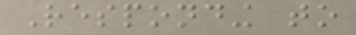Responding to
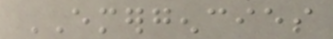EMERGENCIES
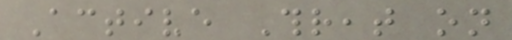Active Threat on
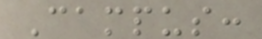Campus:
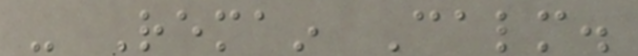- Remain Calm.
